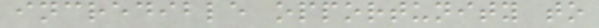incredible opportunity to
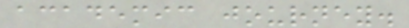academic journey.
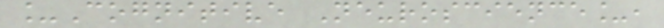_Cognitive Neuroscience_,
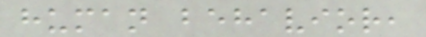human behavior,
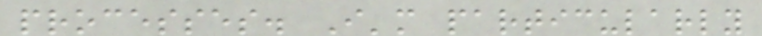processes. I'm particularly
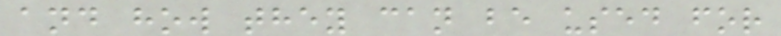and how they can be used for
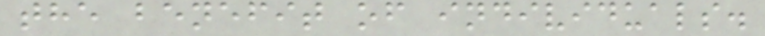the benefit of individuals.
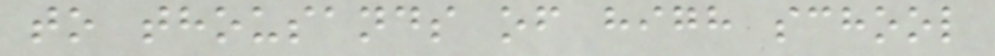to thousands of high school
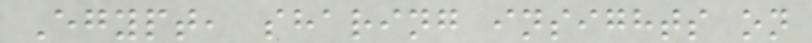Egypt, sharing insights on
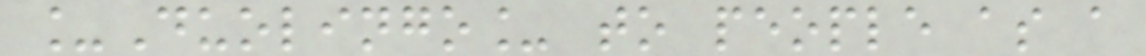_Duolingo_ to people as a
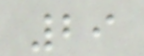29
